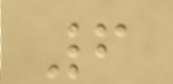6
